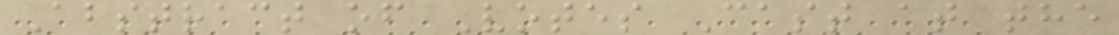Abstract of Votes Cast at the
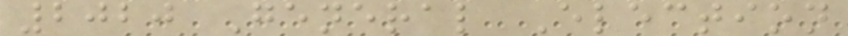2020 General Election
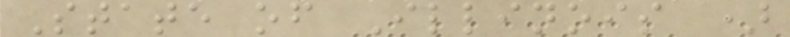State of Illinois )
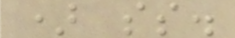) ss.
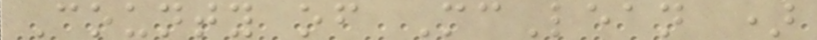County of McLean )
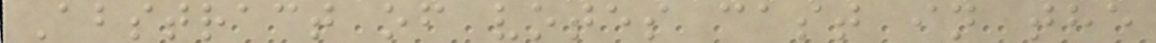Abstract of votes cast in the
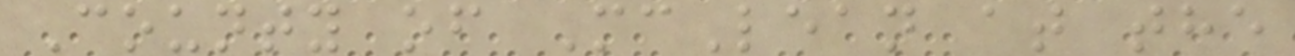County of McLean at the
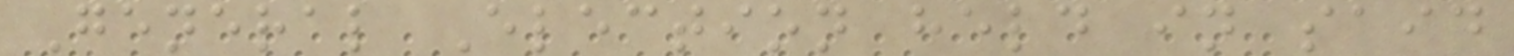General Election held in said
